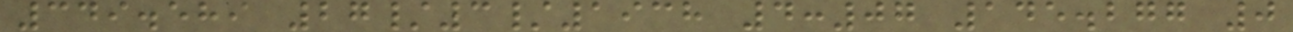349.589 27/3/1938 4:07 145.277 0
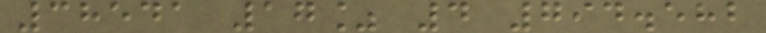38541 17% 4 794.582
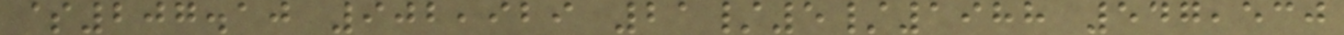$207.10 902,929 21/5/1988 547,530
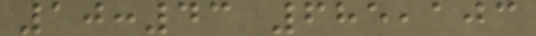10:43 685,103
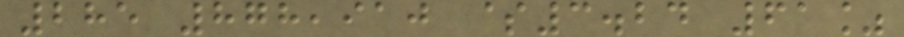285 878,910 $3.24 61%
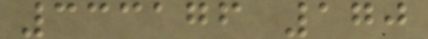333176 170
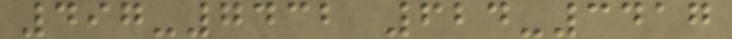497-7432 624-3417
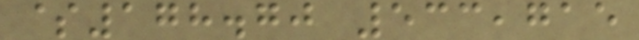$178.70 533,715
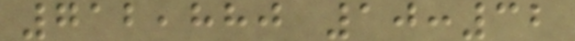712,880 10:32
